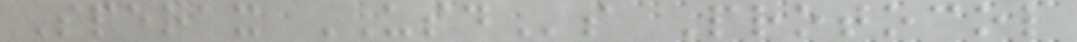Sperax USDs Protocol
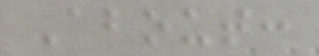About:
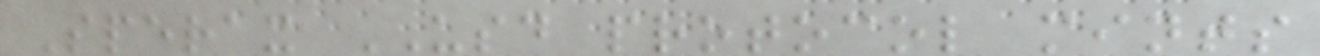Sperax USD protocol mints
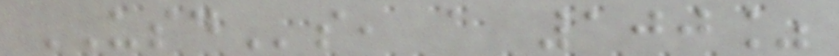USDs, a 100%
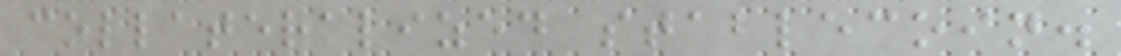collateralized stablecoin.
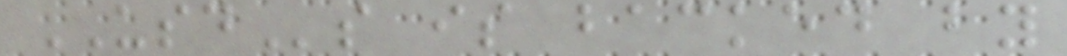USDs is backed by
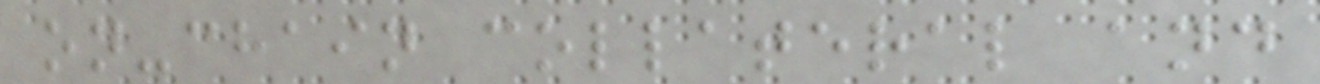on-chain collateral and
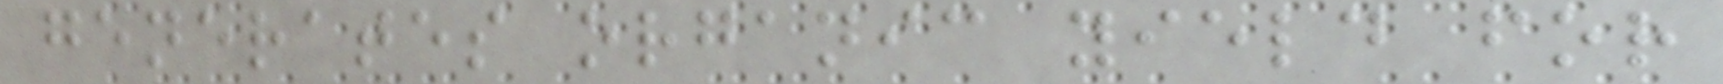generates organic yield for
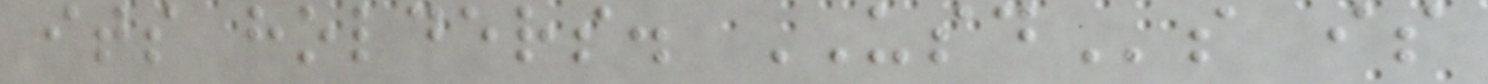its holders. USDs is
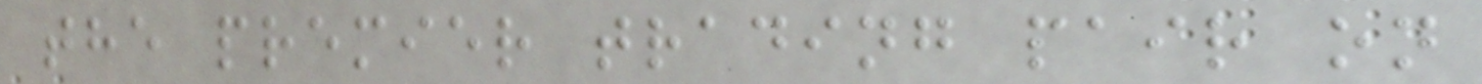the premier trading pair on
